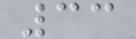33
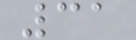31
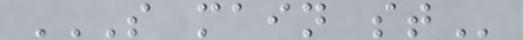S MAIN ST
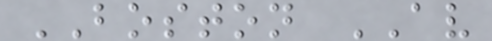BOSTON AV
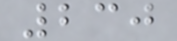230
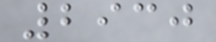2930
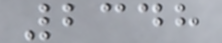2348
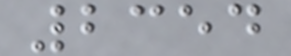2354
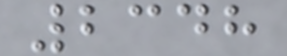2348
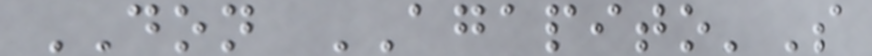DON AGAPITO'S
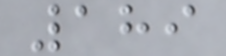189
